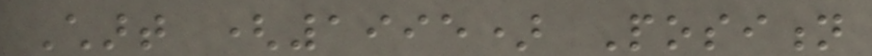Chart (1995) Position
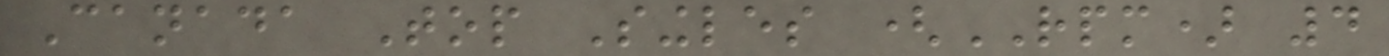Canada Top Singles (RPM) 4
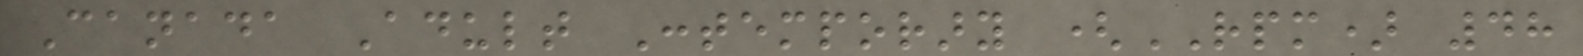Canada Adult Contemporary (RPM) 48
